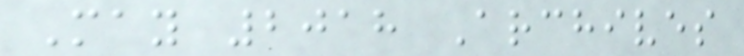May 2018 Archives
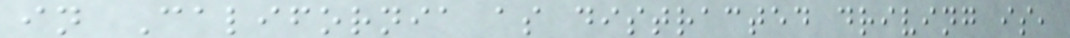in California as distracted driving is,
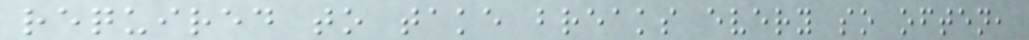required to take breaks every so often,
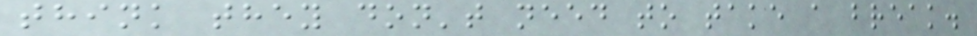think they don't need to take a break.
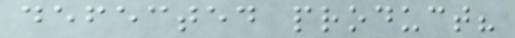defected product?
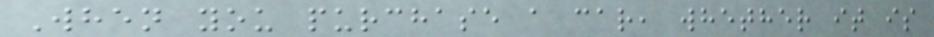When you purchase a car, whether it is
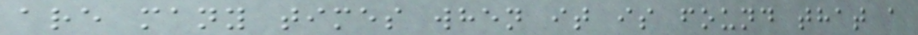are many times when it is found that a
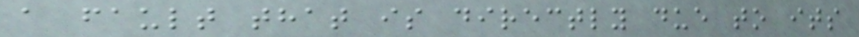a fault that is directly due to its
